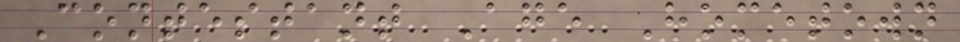Contestant Age Hometown
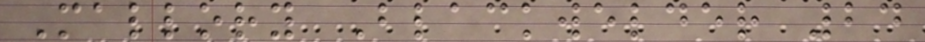Mallory Blackwelder 24
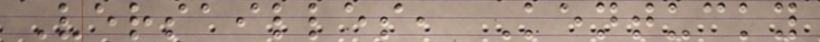Versailles, Kentucky
